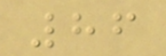86
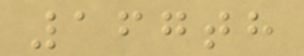167th
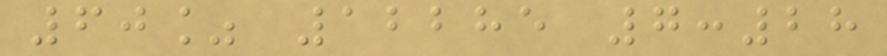60% 12285 7:28
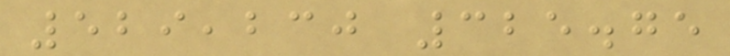529,230 325.75
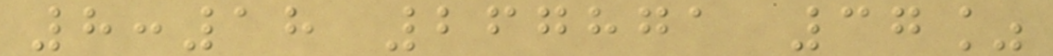8:18 267871 37%
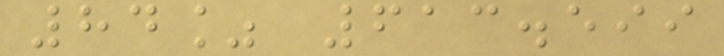84% 613.599
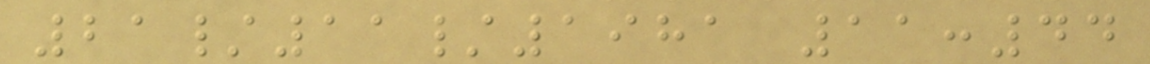21/11/1981 11:44
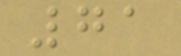71
